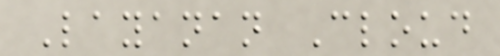Layanan Cloud
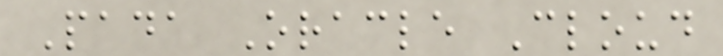Pada Oracle Cloud
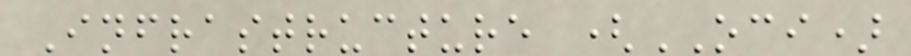Infrastructure (OCI)
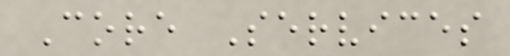Core Services
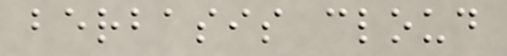berbasis cloud
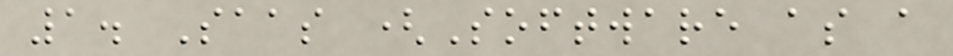1. Saas (Software as a
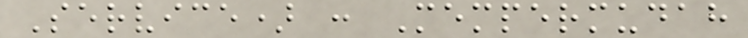Service) : Mempermudah
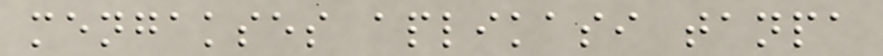mengakses aplikasi tanpa
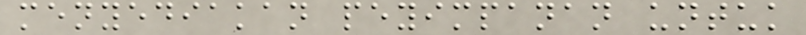menyediakan peyimpanan untuk
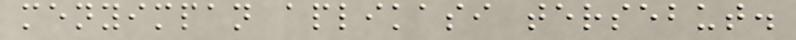menyimpan aplikasi tersebut.
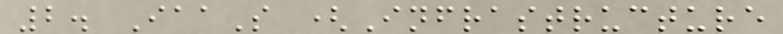2. IaaS (Infrastructure
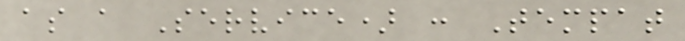as a Service) : Tempat
